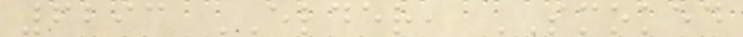6293 ELDER, SMOKED
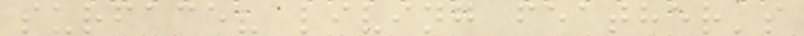surface? living feather's
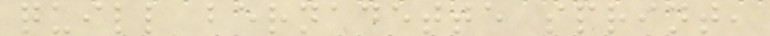quill bernadette sprint,
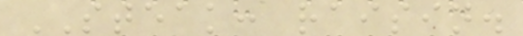STEAK: raisin.
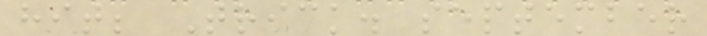hit; Trick. september
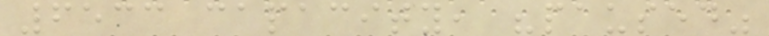6533 capacity, "paused"
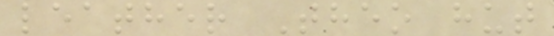leather Theo hut
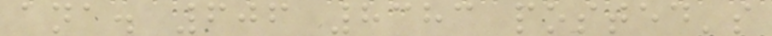ana. 606 8383 posted's
